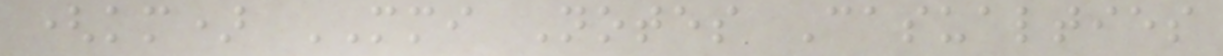(km) MMI Notes Casualties
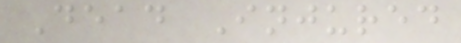Dead Injured
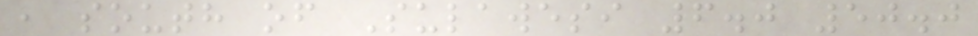, south of Sulawesi 6.0 50.0
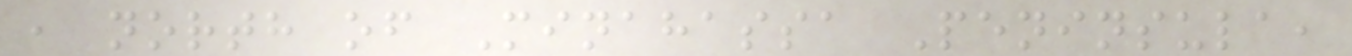, north of Minahassa Peninsula,
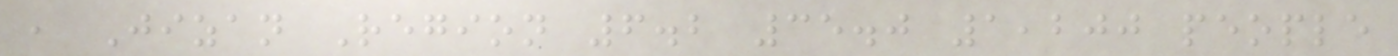, Jizan Region 6.2 35.0 1,200 people
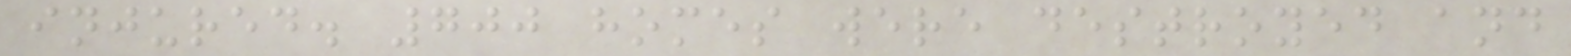injured. 700 homes were destroyed and
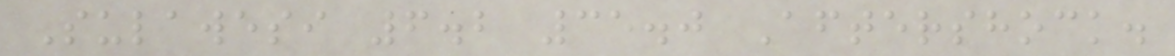Sulawesi 6.2 35.0 Aftershock.
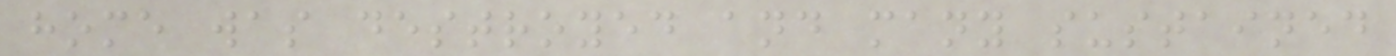home was destroyed and many sustained
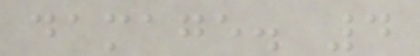damage. 4
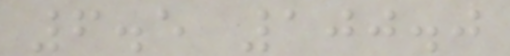6.5 100.0
